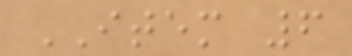ITEM 6
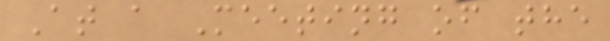At a Meeting of the
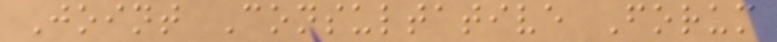Joint Consultative Forum
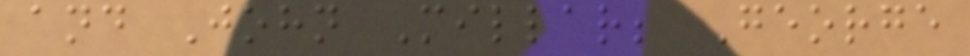and John Millar; George
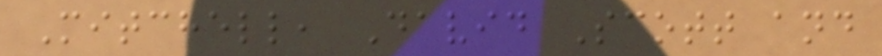Mitchell, David Scott and
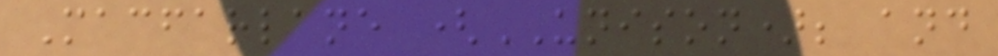Macfarlane (UNISON); and
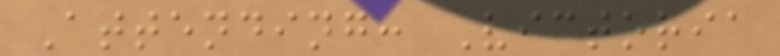Attending: Victoria
